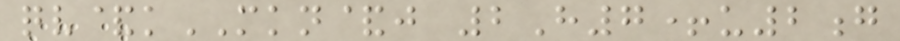qv&kMKN&j 2H7+u2g
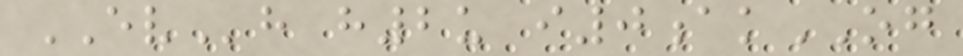EVh h2u i0akOG
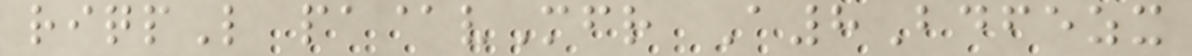riqpL pa@vMfr A8Bdfezx
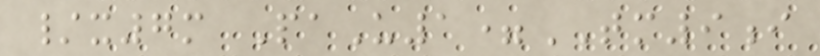/x7m PaU1=TM9i
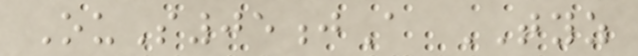OuS05jA TYZ
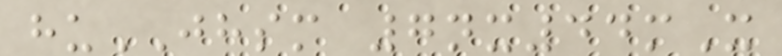huJHSM 7nx44mX
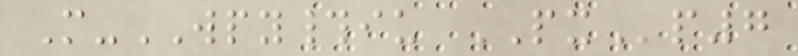M-WPY#iu PXp7
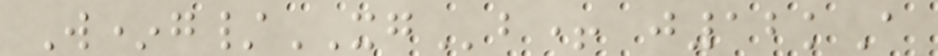W*g/XGb+ j12kA
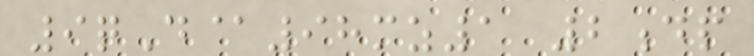9qD@98mz1 2dp
